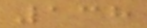138
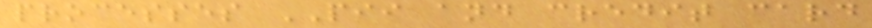processes PII and credit card
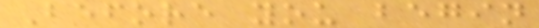Before you begin
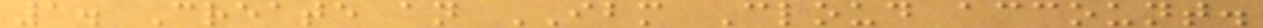1. Create an IBM Cloud account.
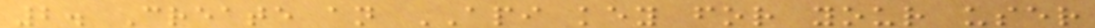2. Create an API key for your user
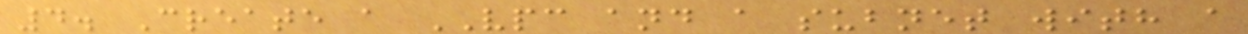4. Create a VPC and a subnet with a
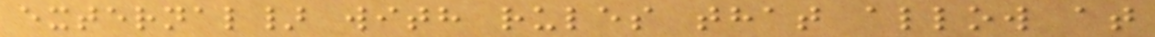external} with rules that allow at
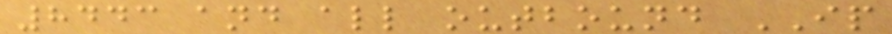8443 and all outbound IP
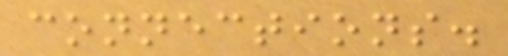connections.
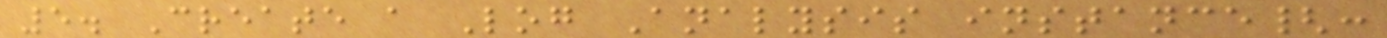5. Create a Log Analysis instance{:
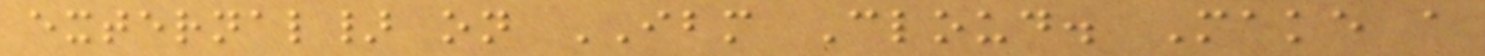external} on IBM Cloud. Make a
